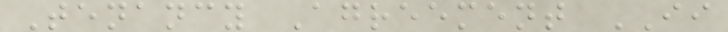Tenancy Agreement II
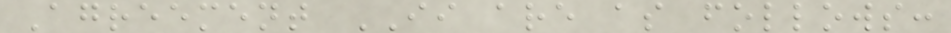Agreement II are as follows:
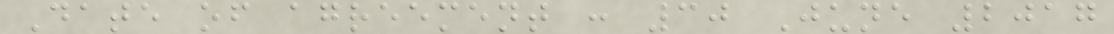Date of agreement : 30 June 2017
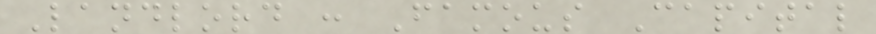Landlord : Famous Capital
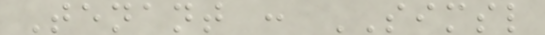Tenant : SIMSL
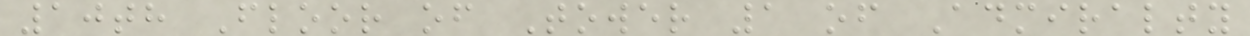10th Floor of Tower 1 of Admiralty
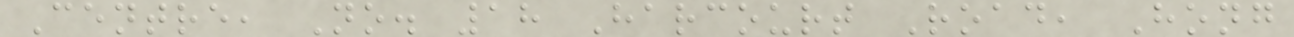Centre, No. 18 Harcourt Road, Hong
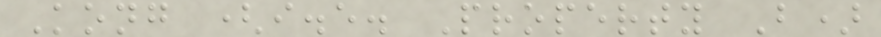Kong (i.e. Property B)
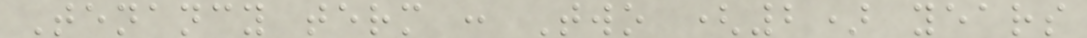Tenancy term : Two (2) years
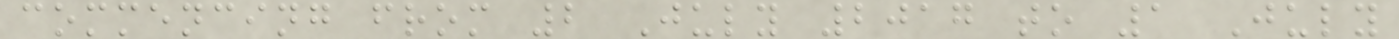commencing from 2 July 2017 to 1 July
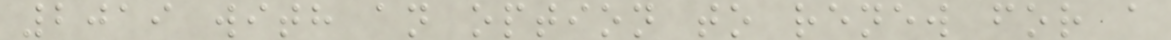2019 with an option to renew for a
